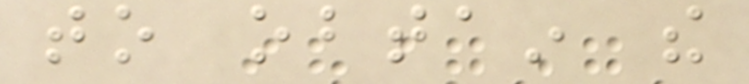to obtain the
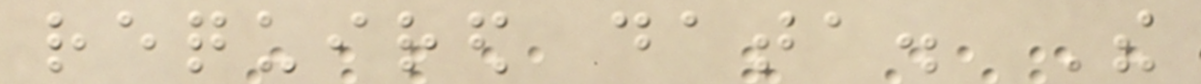required data. The
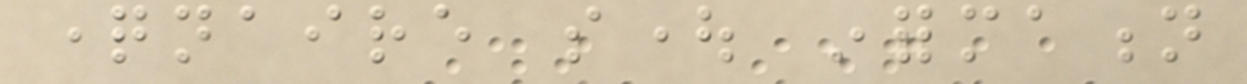questionnaire sought information
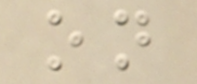on
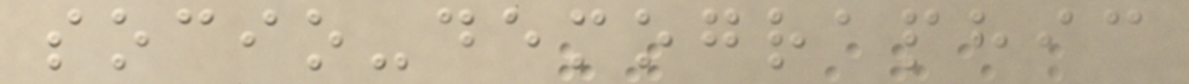socio-demographic
